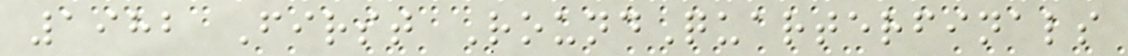1982 First RoundQuarterfinals
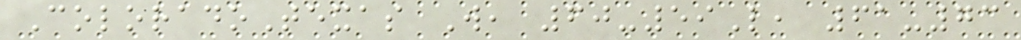ColoradoTexas W, 60-59L, 61-73
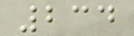234
